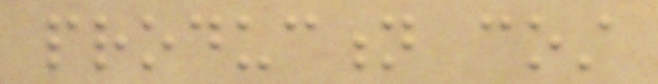production cost
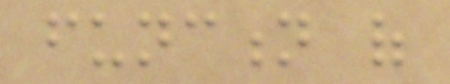function of
